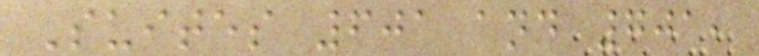Suites 601 and 701,
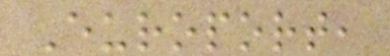Europort,
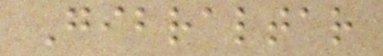Gibraltar
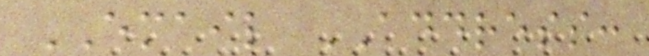EMAIL ADDRESS:
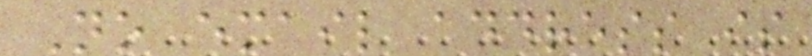No email address is
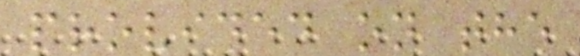provided on the
